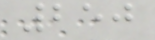250
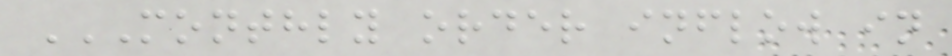MONTHLY ORDER INFLOW IN
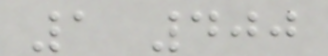1 400
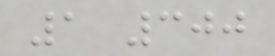1 300
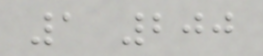1 200
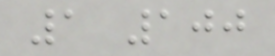1 100
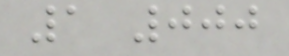1 000
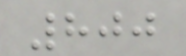800
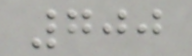700
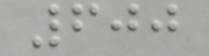600
